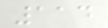114
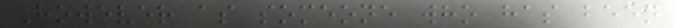However as someone who has been
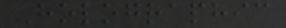Holographic
